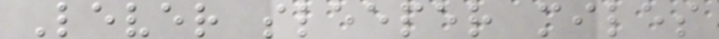Lever sleeper miles
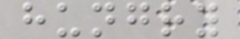hungry
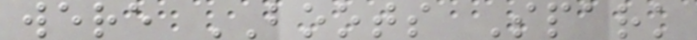were BOOTS Spark
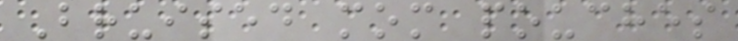Bruised mom pouches
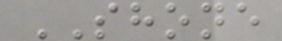SHONE
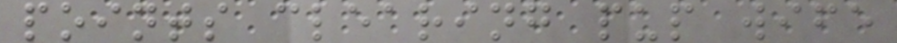points clearing pup wife
